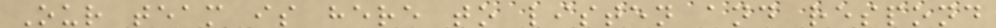Our team is here to listen and respond
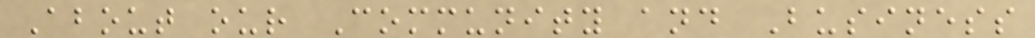About our Community and Business
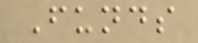Funds
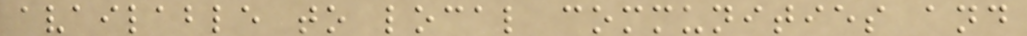available to local communities and
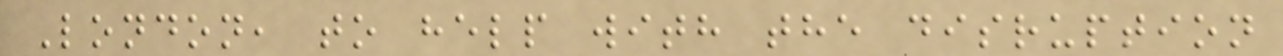London, to help with the disruption
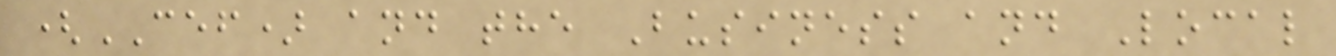(CEF) and the Business and Local
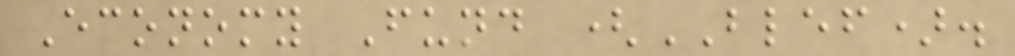Economy Fund (BLEF).
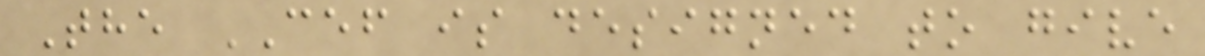The CEF is designed to give
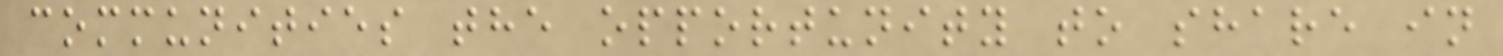communities the opportunity to share in
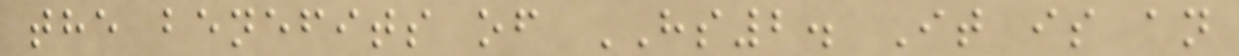the benefits of HS2. It is an
